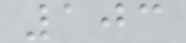103
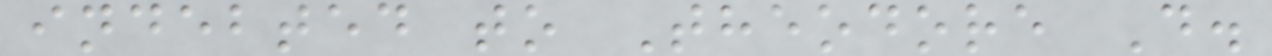indebted to Theodore D.
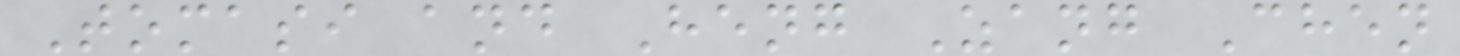Tomasi and Heng Zang Chen
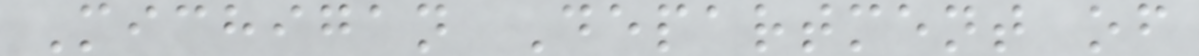Michigan Department of
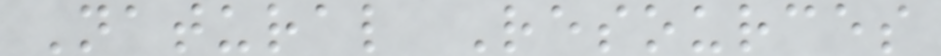Natural Resources
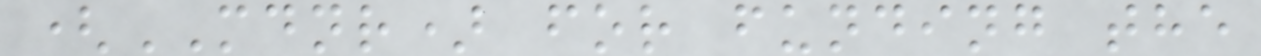(MDNR) for funding the
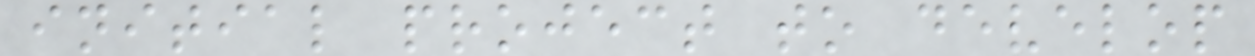initial project to develop
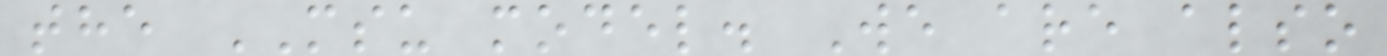the MSU model. We are also
